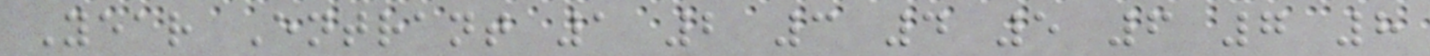Year Entrant 1 2 3 4 5 6 7 8
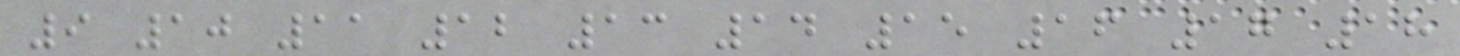9 10 11 12 13 14 15 16 17 18
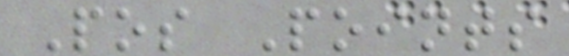Pos Points
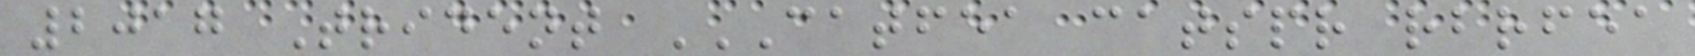2017 Trident CATFEA CATSPR RBRFEA
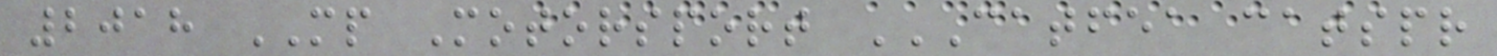2018 MP Motorsport CATFEA CATSPR
